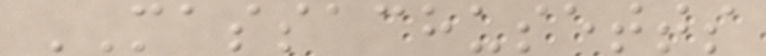MASSACHUSETTS
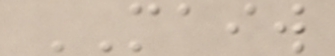MAIW
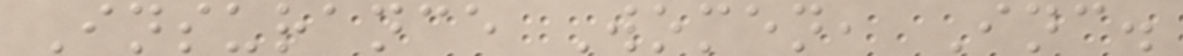Insurance Women, Inc.
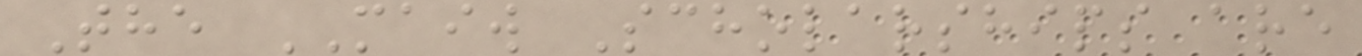The MAIW Scholarships are
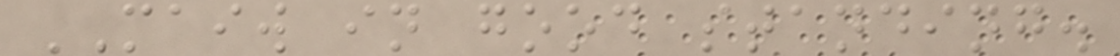MAIW in good standing.
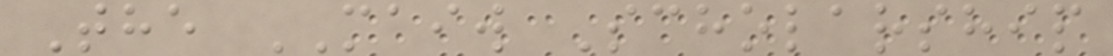The MAIW Scholarship
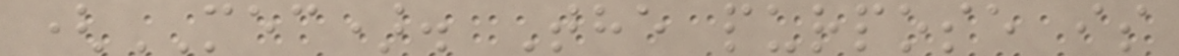(MEC). The purpose is
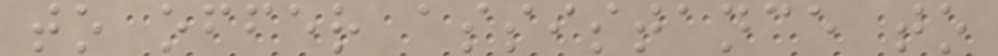to offer assistance to
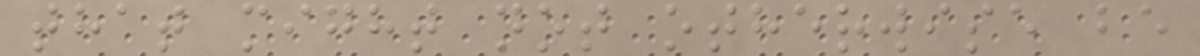that might not otherwise be
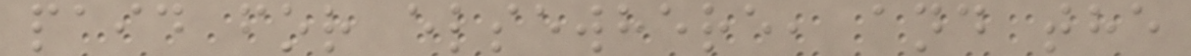paid for elsewhere, and the
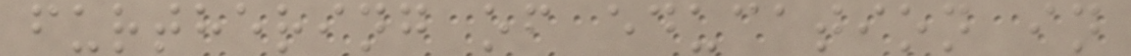furthering of education in
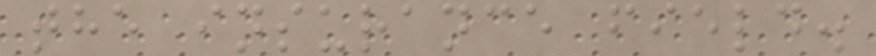the insurance field.
